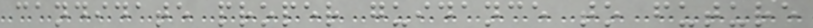candidate proper guidance to future
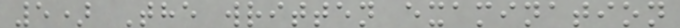5) The written examination
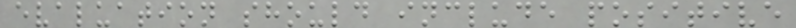evaluation should include positive
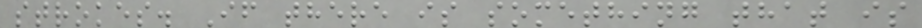strokes. If there is something that is
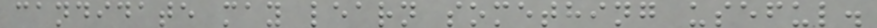candidate may learn something useful.
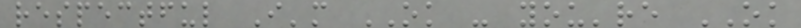respectful I'm OK - you're OK
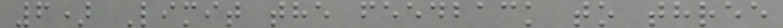6) Limit the feedback to three
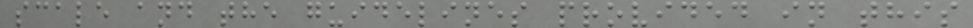scale and the guidelines provided in this
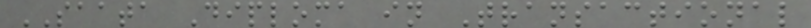SAATA Diploma in Transactional
